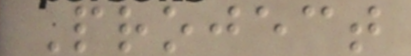Project
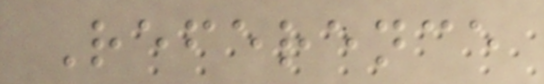Reference
